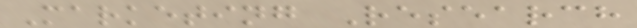Marketing Research
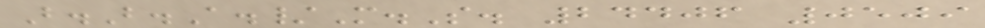B.B.A./M.S. 24406 0509
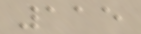115
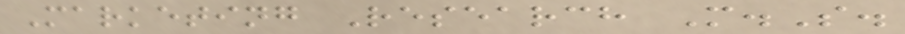Marketing Research M.S.
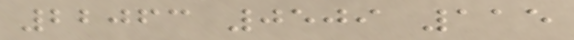22063 0509 115
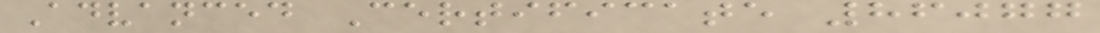Advanced Certificate 86077
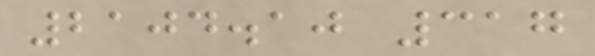2104.10 317
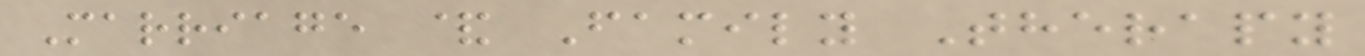Marriage & Family Therapy
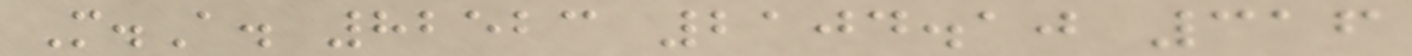M.A. 82523 2104.10 316
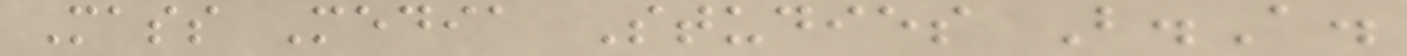Mass Media Studies B.A.
